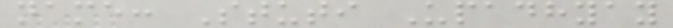name: Stuti Upadhyay
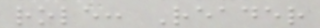role: Reader
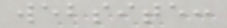website:
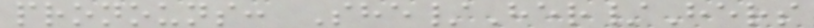pronouns: She/Her/Hers
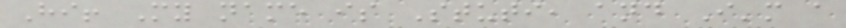Hi! My name is Stuti, and I'm a
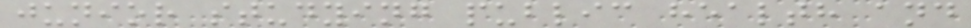junior studying public health and
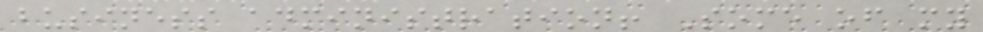business administration! Some of my
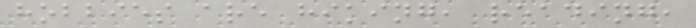hobbies are hiking, reading,
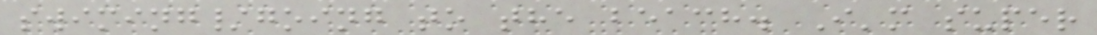swiming/going to the beach. I'm super
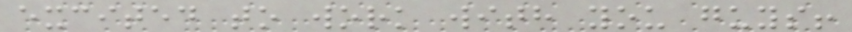excited to work with you guys!
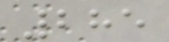285
